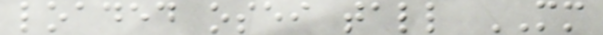loaded osei tall MM
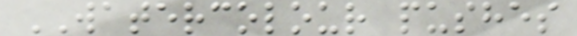WATERCOLOUR pushes
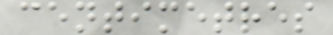centimetres
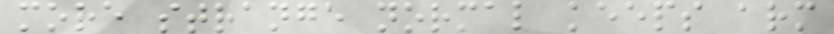more strange normal keeps arm
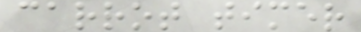carrot timer
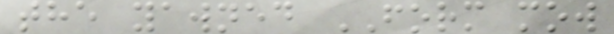the yawned FORM mow
